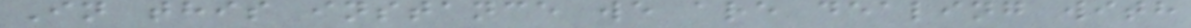In this instance we are dealing with
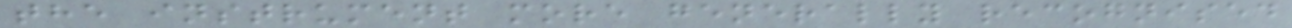the instrument more generally recognised
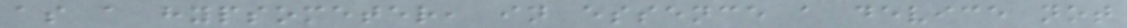as a hypsometer, in essence a device not
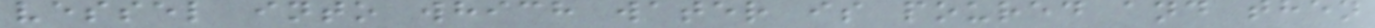vessel into which water is poured and then
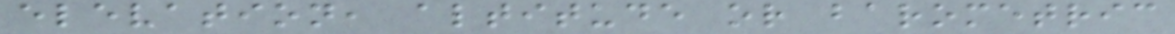elevation, altitude or barometric
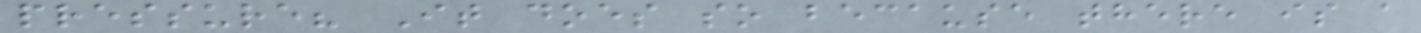pressure? It does so because there is a
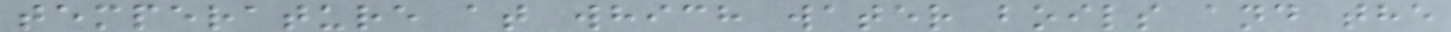temperature at which water boils and the
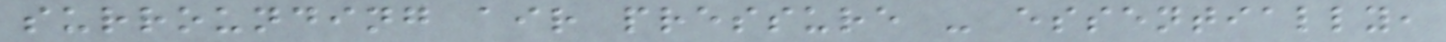surrounding air pressure - essentially,
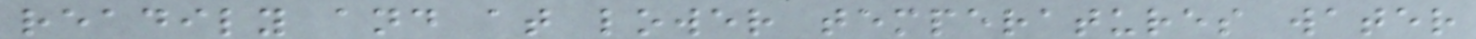readily and at lower temperatures water
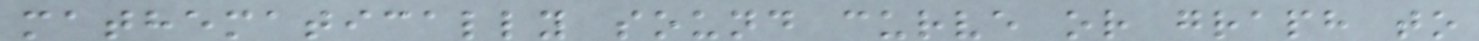mathematically sound curve or graph to
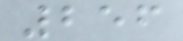256
